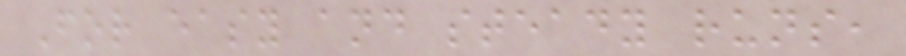For easy and steady runs,
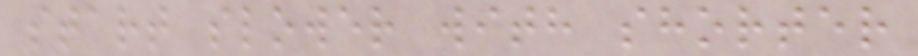start slower with shorter
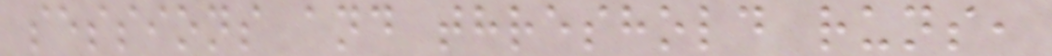sessions and threshold runs,
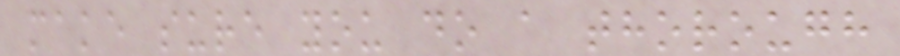make sure you do a thorough
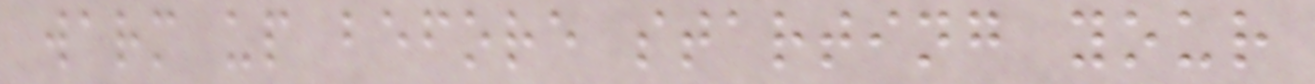warm up before starting your
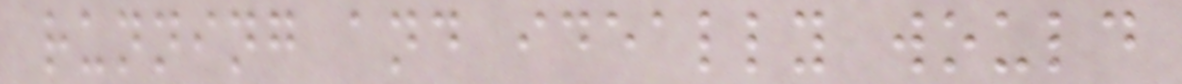running and ideally would
